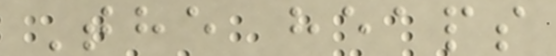The heaps
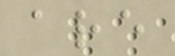are
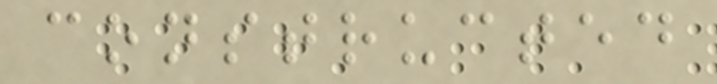constructed
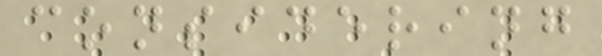considering
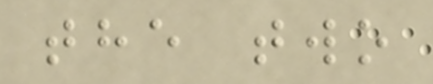the two
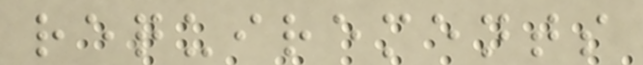requirements
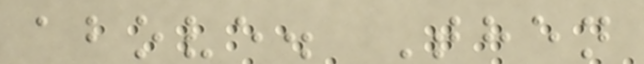above. Then
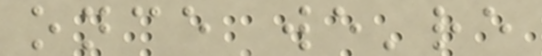once we're
